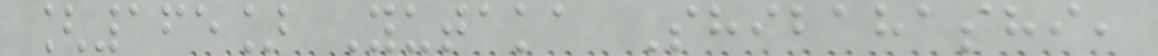[165] Yutaka Shibahashi,
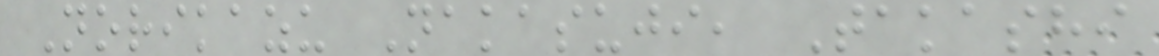Norikazu Nakasuji, Takashi
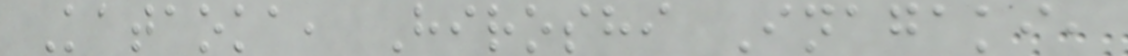Kataoka, Hiroshi Inagaki,
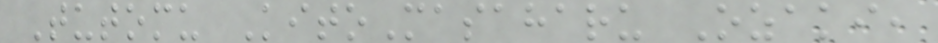Tutomu KitoMasaharu Ozaki,
